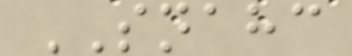SNAHC
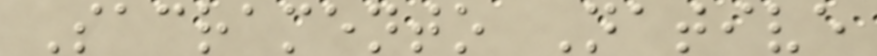Sacramento Native
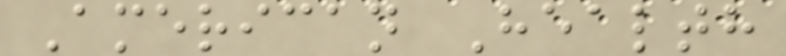American Health
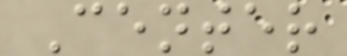Center
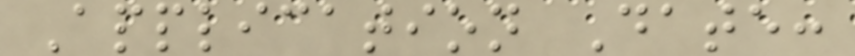Application Date:
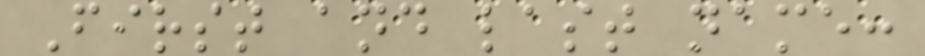First and last name:
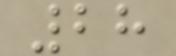28
